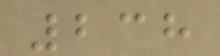238
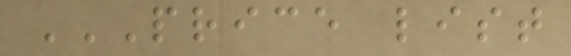PRICE LIST
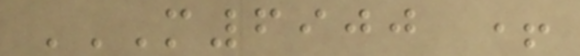M6900 +
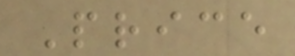Price
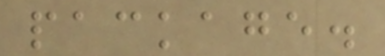package.
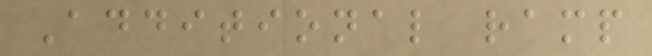Additional ramp
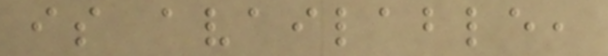is available,
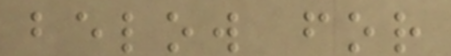below for
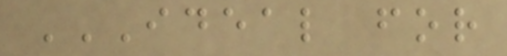IDEAL FOR
